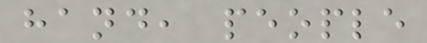hand, people
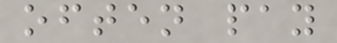often pay
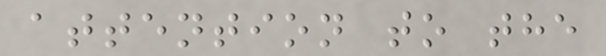attention to the
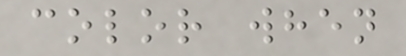color when
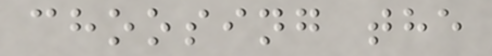choosing the
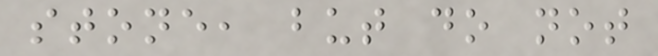stone, but do not
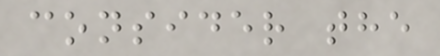consider the
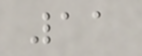11
